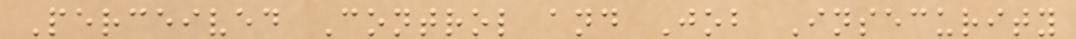Perceived Control and Job Insecurity
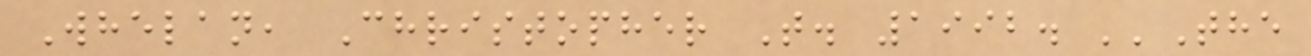Whelan, Christopher T. 1992. ''The
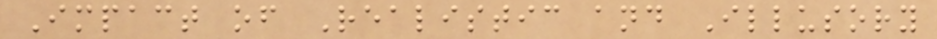Impact of Realistic and Illusory
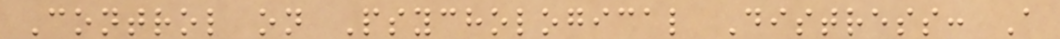Control on Psychological Distress: A
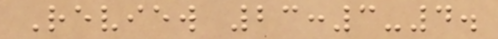Review 23:3-4.
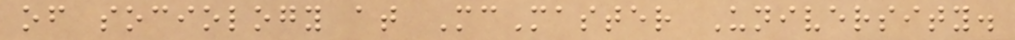of sociology at McMaster University.
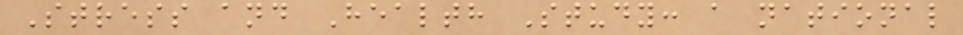Stress and Health Study: a national
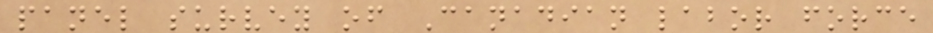panel survey of Canadian labor force
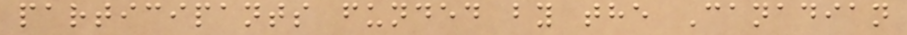participants funded by the Canadian
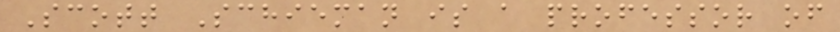Scott Schieman is a professor of
